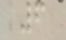6
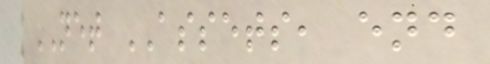NET ASSETS, end
